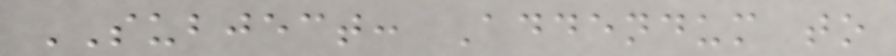SUBJECT: Addendum to
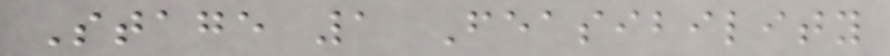Stage 1 Feasibility
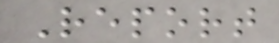Report
